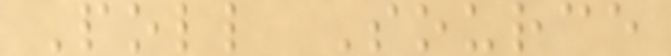Poll Source
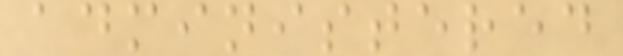administered
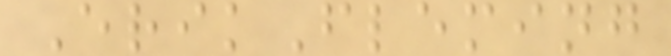ErikFleming
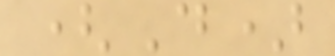(D)
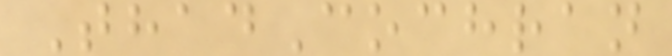ThadCochran
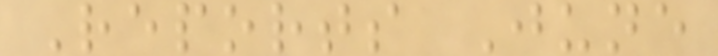Reports June
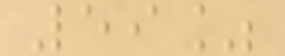59%
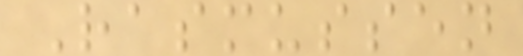Rasmussen
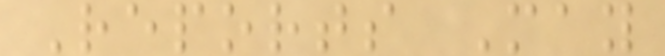Reports May
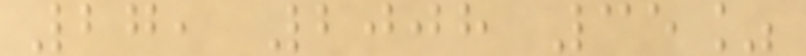27, 2008 35%
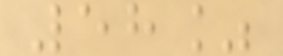58%
